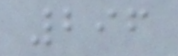296
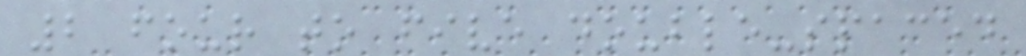2 four to five double-spaced
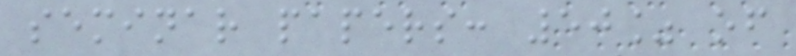seminar papers: 50% of
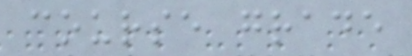course grade
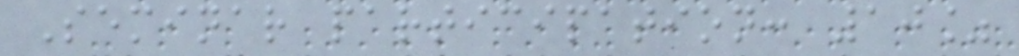Seminar participation: 10%
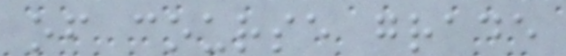of course grade
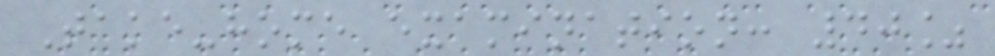Take-home examination: 40%
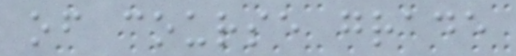of course grade
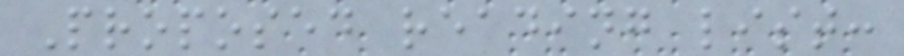Proposed reading list:
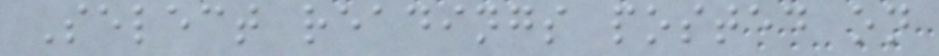Select readings posted on
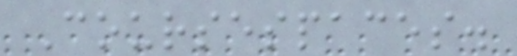Coursespaces.
